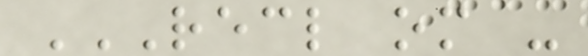RECL OM -
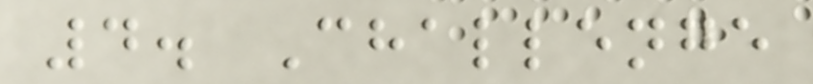4. Challenge
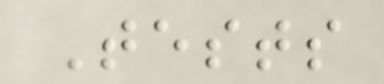Tests
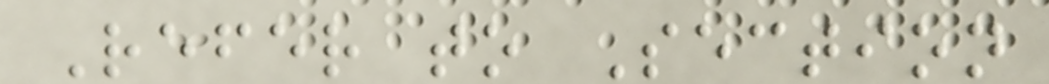Refer to Section
